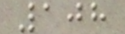108
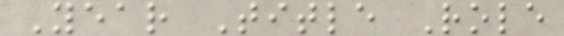Year Title Role
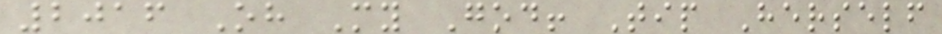2016 Oh My God! Tip Herself
